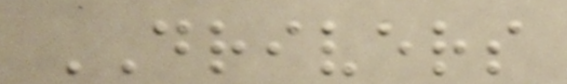DRIVERS
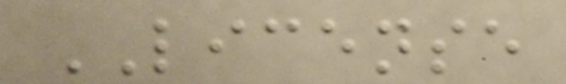LICENSE
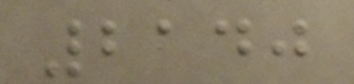2140
